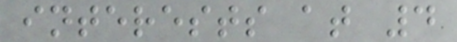interests at 4
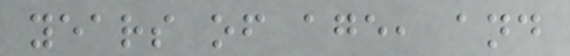years of age, and
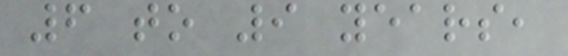6 to 9 years,
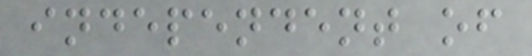independent of
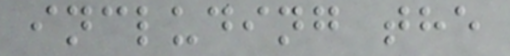including the
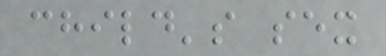child's sex
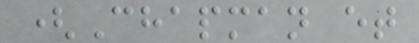(Chapman et
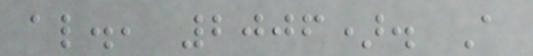al., 2006). A
